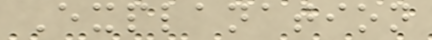Explanation
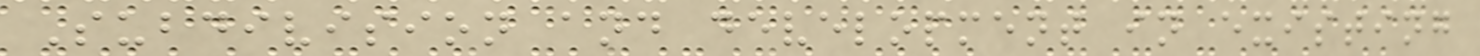Subdivision and development in existing
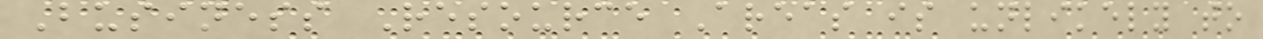Business Resource Areas is unlikely to
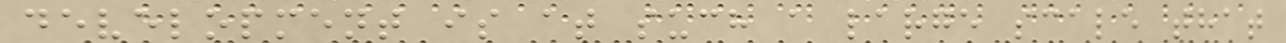development is at such a large scale that
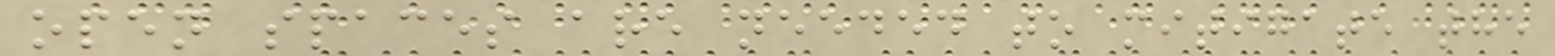open spaces are needed to mitigate the
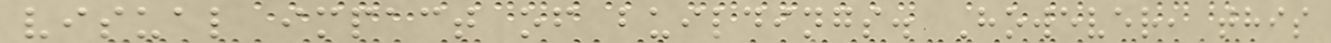visual impact of buildings. However, this
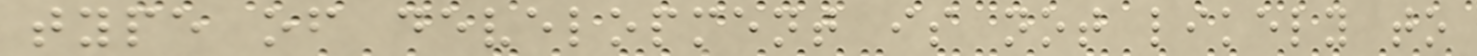type of development is not likely to
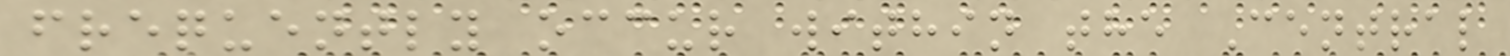frequently occur within the Central
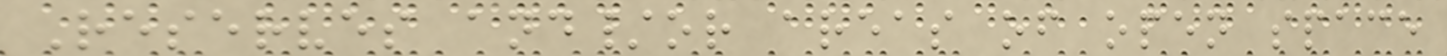Reserves and/or areas of open space
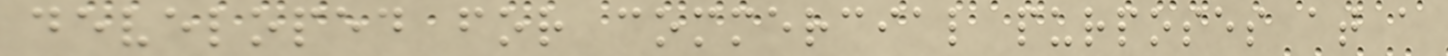developed for commercial purposes at a
